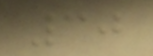30
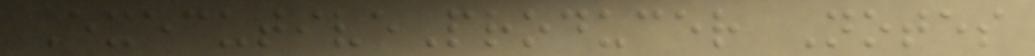ExecutiveProducer Notes
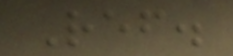Ref.
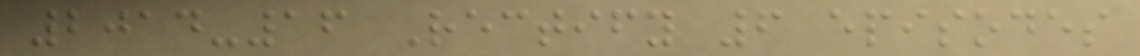2014-16 Rectify 6 episodes
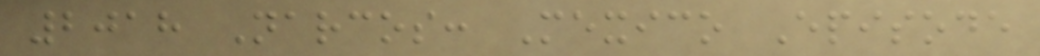2018 Narcos: Mexico Episode
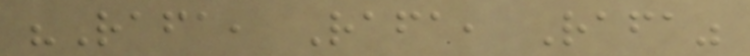"Rafa, Rafa, Rafa"
